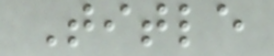Title
